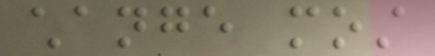change most
